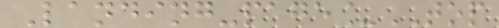Landing-page_TOP
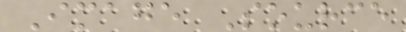Image Source
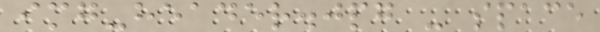img-header.jpg - space
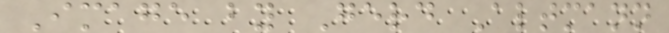Image by Gerd Altmann
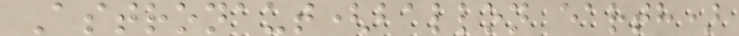Astronaut(ballon earth)
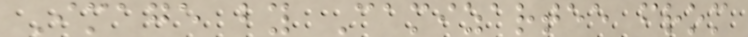Image by Camizartee from
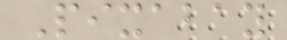Pixabay
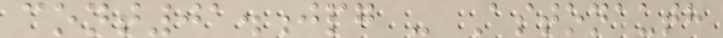cont01.jpg - Astonauth
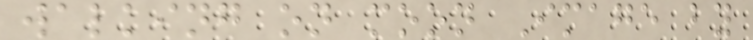walking on moon Image by
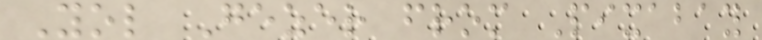Yol Gezer from Pixabay
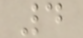4
